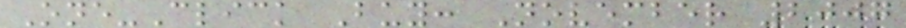One-Click Buy: November 2007
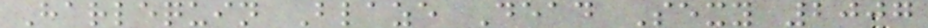Harlequin Blaze Dead Sexy 2007
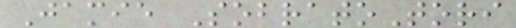Jamie SobratoTori
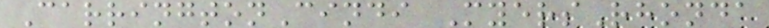CarringtonCindi MyersRhonda
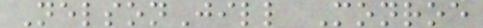NelsonJill Monroe
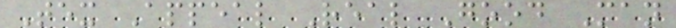Tex Appeal Real Good Man
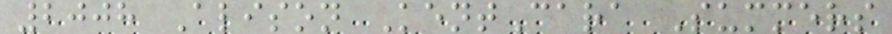2008 Alison KentCara Summers
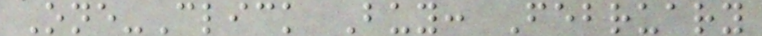One-Click Buy: February
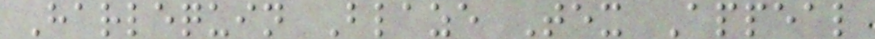Harlequin Blaze Tex Appeal
